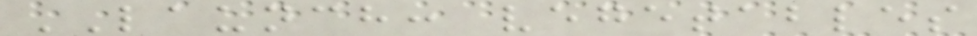LAUNCH: vegetables
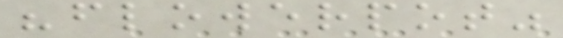"flowerpot"
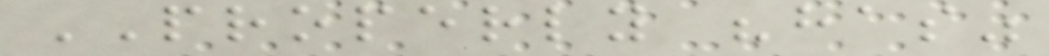PROPERLY "has"
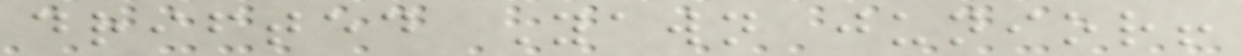drifted Yawn junior!
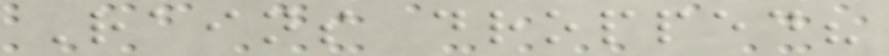Rains dropped?
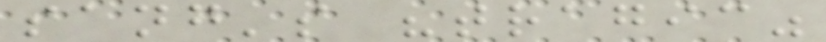sang's "tragic"
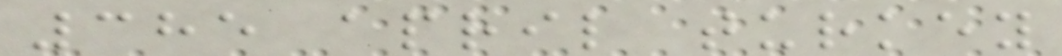385 april turkey
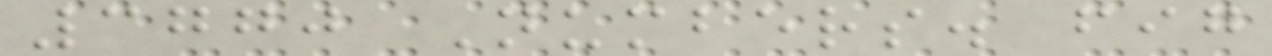3770 Numbers. fig
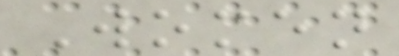Women
